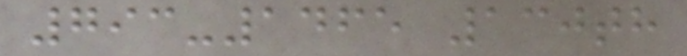793-1465 130th
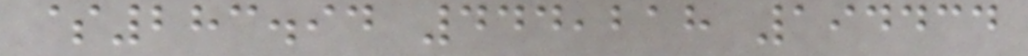$283.94 444,218 194434
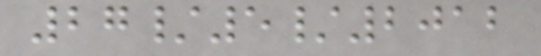27/5/2012
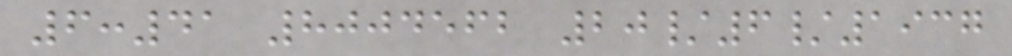6:41 8004562 20/6/1937
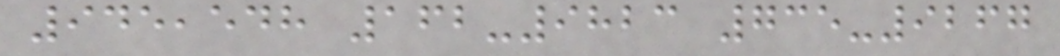945,548 162-9823 735-9267
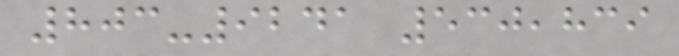803-9241 530,839
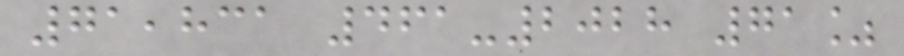71,831 461-2028 71%
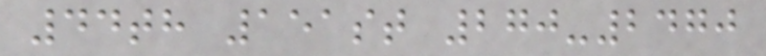44th 151st 270-2470
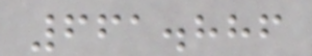661.886
